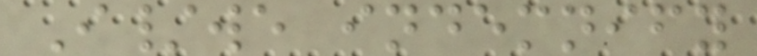I/we indemnify
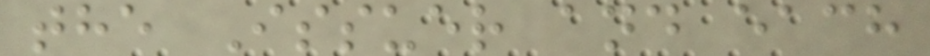the Issuer and each
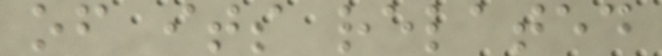of its related
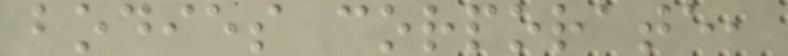bodies corporate,
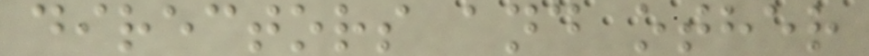directors and other
